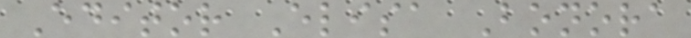Editor Elisa Bonora
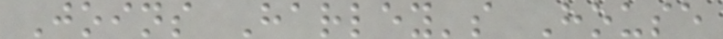Joins Harley's House
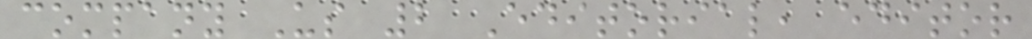company Us 2 Editorial, editor
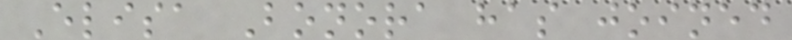Elisa Bonora has joined
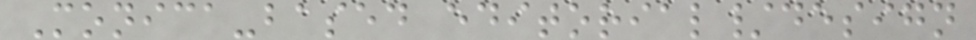Monica-based editorial/design
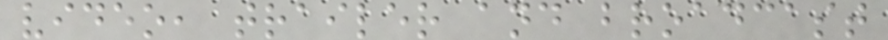video, trailer and broadcast
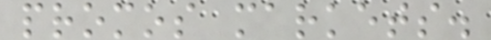promos markets.
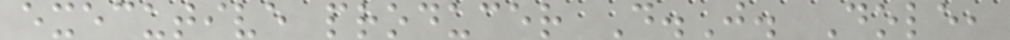executive producer D.J. Dole,
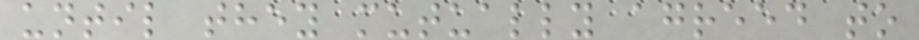until they mutually agreed to
